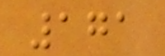171
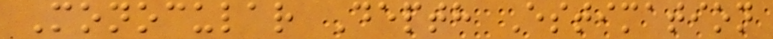Monocular Depth Estimation
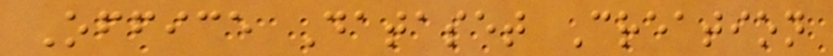Office Dataset Creation
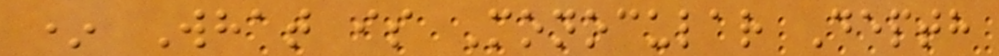* What is Monocular Depth
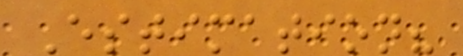Estimation?
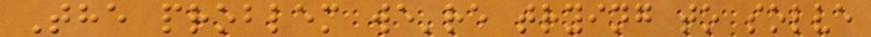The problem we're trying to solve
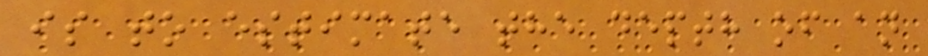is to estimate the depth of an
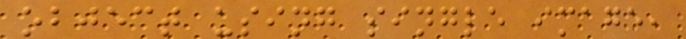object using single image,
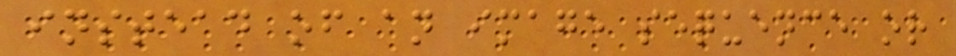instead of an image sequence or
